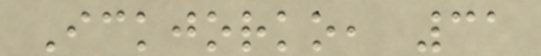Ickjorko, 31
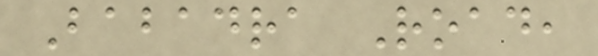Babadra Road,
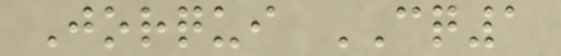Jorqui CQ1
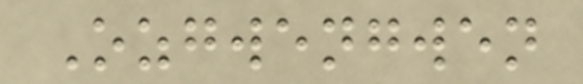Ozgwengwen
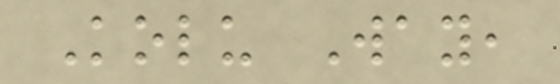Kolu Way,
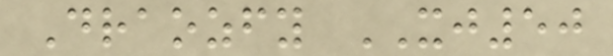Draozfy XJ50
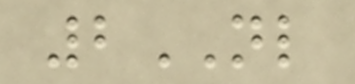2NL
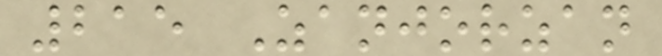215 Zanjorzan
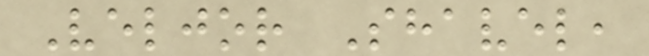Veljor Shavel,
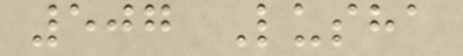507 Lusha
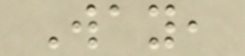Way,
